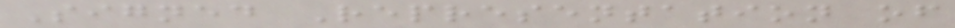Signed Representation of
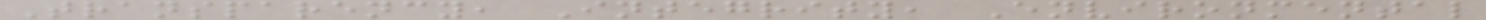Transparency, Integrity, Environmental
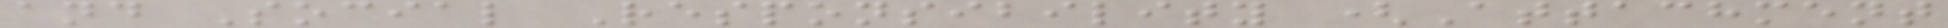and Social Responsibility (Attachment
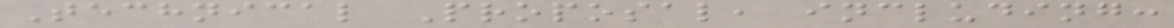Technical Proposal, including:
